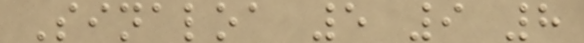Sinaloa 5 9 8
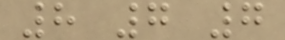8 7 7
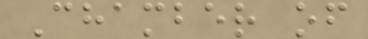Chamber of
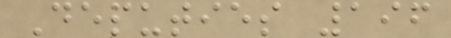Deputies 196
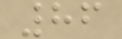86
